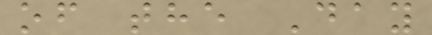of the Day
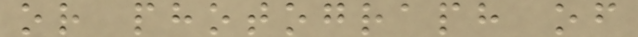or photograph of
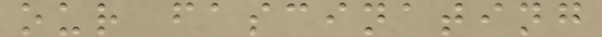our fascinating
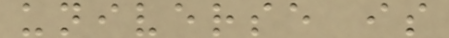universe is
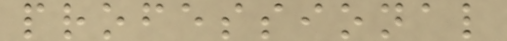professional
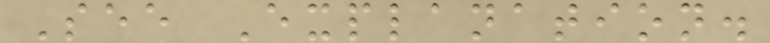See Explanation.
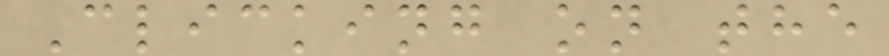Clicking on the
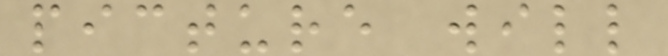picture will
